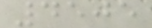4505
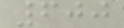600
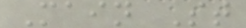Main St
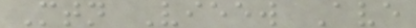Mtn Vieew Ave
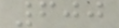600
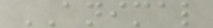ANIMAL
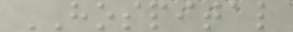HOSPITAL
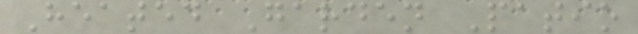Heated Garden Patio
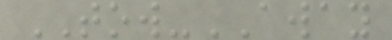TOW-AWAY
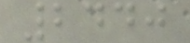2440
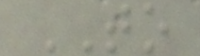TO
